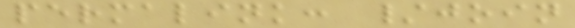permalink: /join
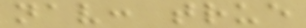nav: true
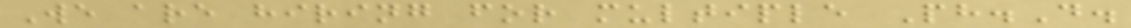We are hiring for multiple Ph.D.
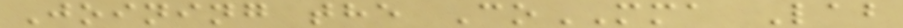Joining the CoMMA Lab
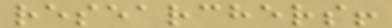researchers!
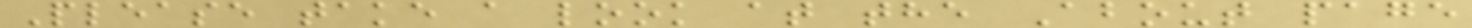Please take a look at the About page
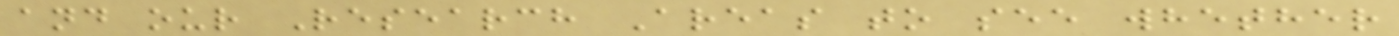and our Research Areas to see whether
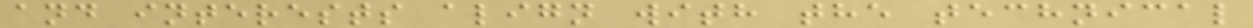and interests align with the technical
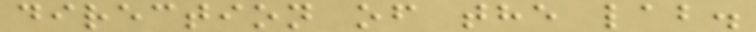direction of the lab.
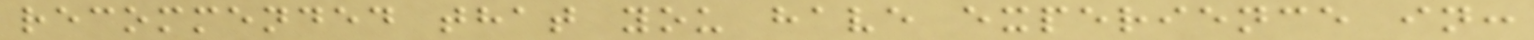recommended that you have experience in:
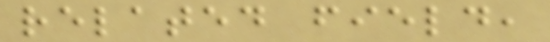related field,
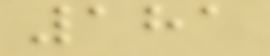181
